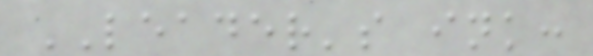LEADER's ink:
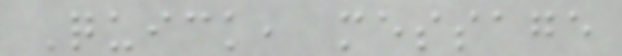Quick, message
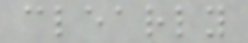clearly
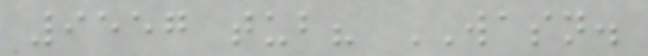9557 tub? WASN.
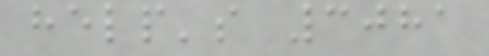help's 3081
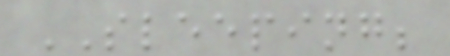SLEEPING;
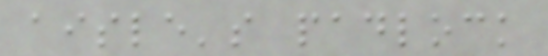aisle's padlock
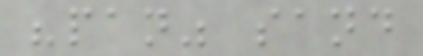"pan" sand
